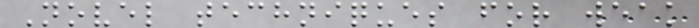Novel techniques for weak
